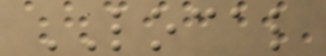LOCAL
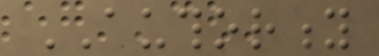AUTHORITY
